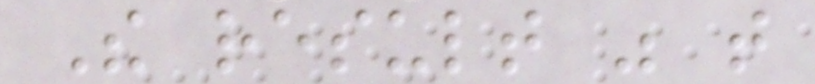The result was that
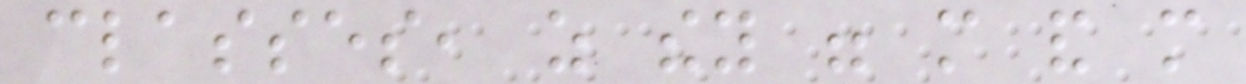classes, as they were more and more
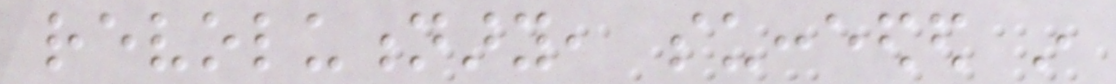revolutionary, succeeded in
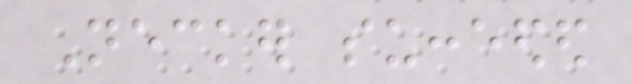Necker succeeded
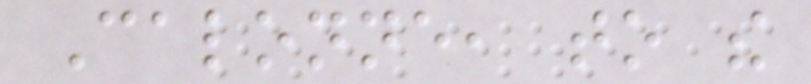Calonne, to the
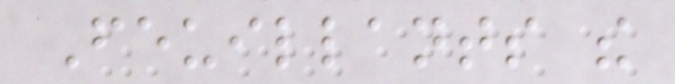Feuillants the
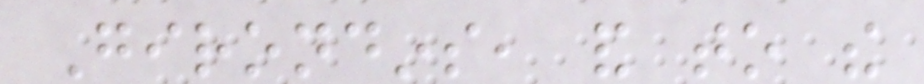Girondins, and to the
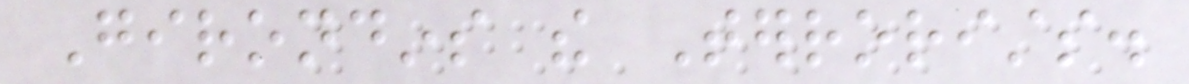Girondins the Terrorists.
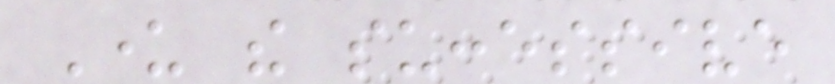Under the successive
